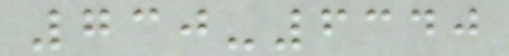730-6340
